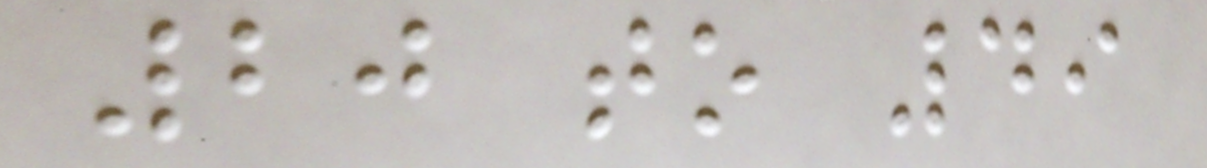20 to 49
